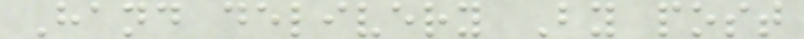Hand delivery By post
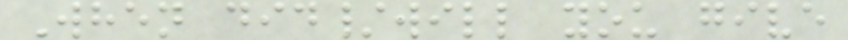When did/will you give
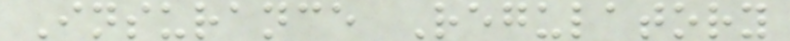Insurance Regulatory
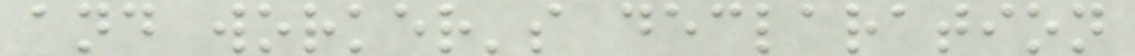and worker's declaration
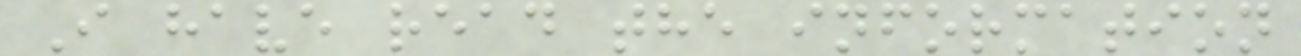I have read the information
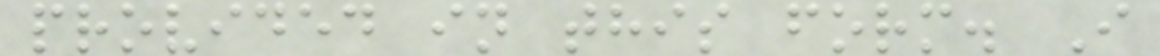provided in this form. I
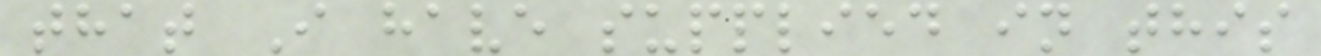that I have supplied in this
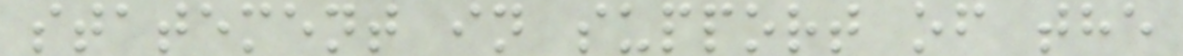statement in support of the
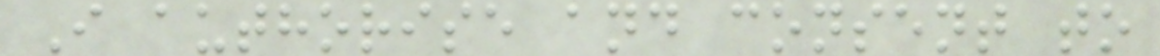I authorise and consent to
